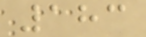183
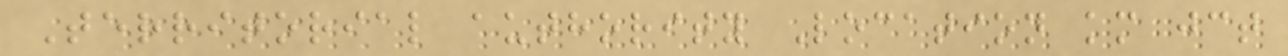Territorial authority Location km jct
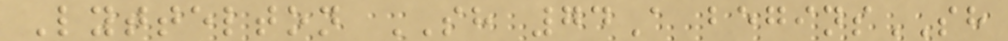Lyttelton SH 74A beginsSH
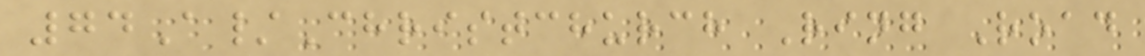74A/Christchurch Ring Road
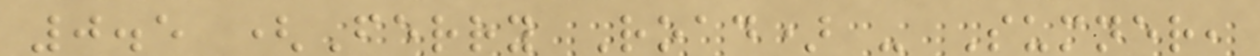0.5 (Ferry Road) - Sumner,
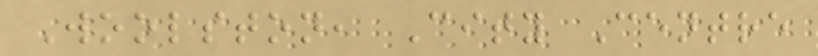Woolston, City Centre
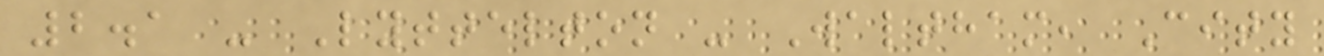2.1 - Lyttelton - Waltham, City
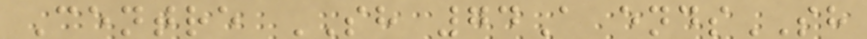Centre SH 74A endsSH
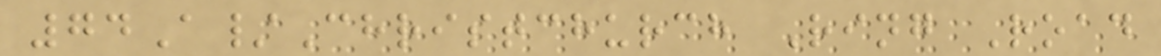74A/Christchurch Ring Road
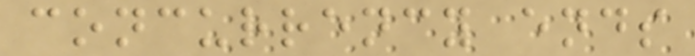concurrency ends
